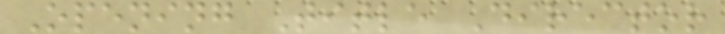Opening Title Director
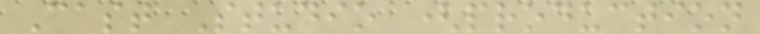Cast Studio (production
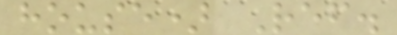house) Ref.
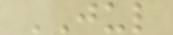JUL
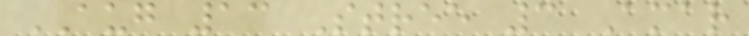AUG 13 Stree 3 Amar
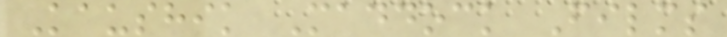Kaushik Maddock Films
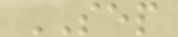SEP
